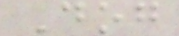Dog
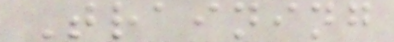Training
